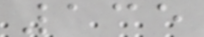135
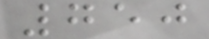750
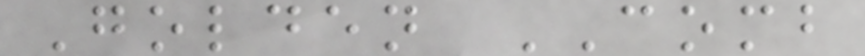Golden COMB
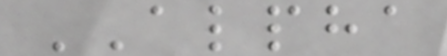ALPHA
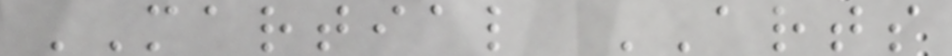MARTIAL ARTS
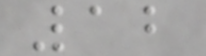12
